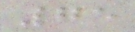75
